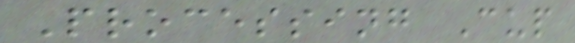Processing Cup
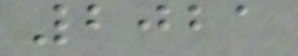2021
